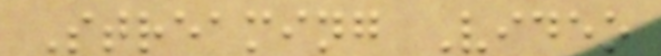Streaming Video
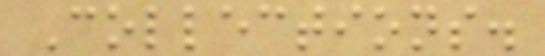Collections.
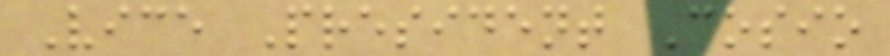Vice President Cosio
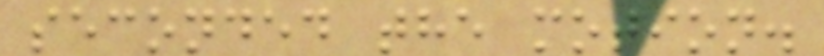seconded the motion.
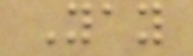Yay
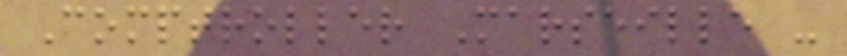Comptroller Marseille -
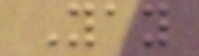Yay
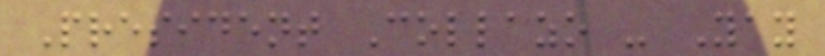President Collazo - Yay
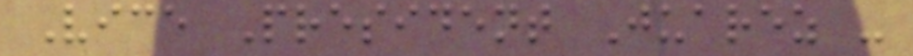Vice President Juarez -
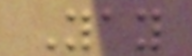Yay
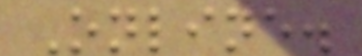Online.
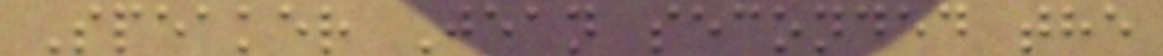Speaker Jean seconded the
